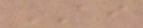AI
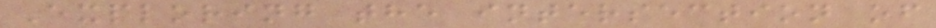Exploring the intersection of
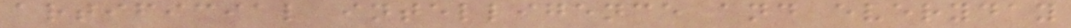artificial intelligence and everyday
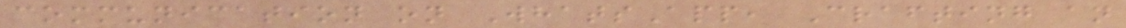communication on WhatsApp, Crafting an
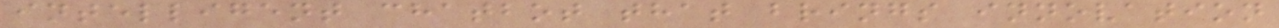intelligent chatbot that brings innovation
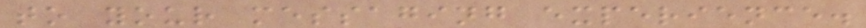to your messaging experience.
